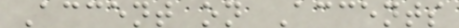Accent on Accents
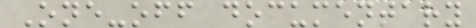One-off documentary
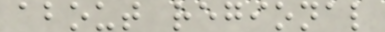about regional
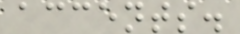accents.
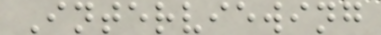Interviewing
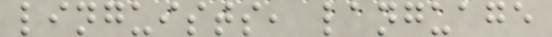linguists, language
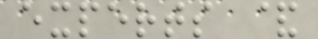experts &
